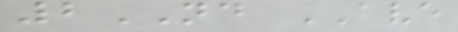2ND AVE
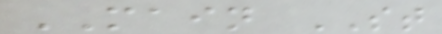MAIN ST
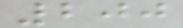200
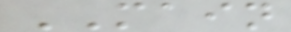MAIN
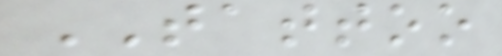TATTOO
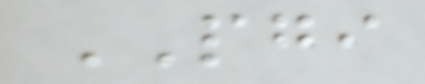PGI
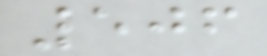506
